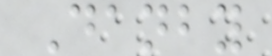Danby
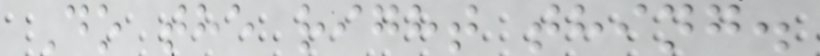Do the right thing.
